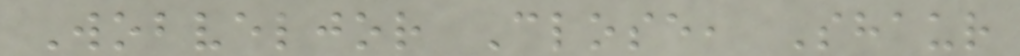Wobveljor Close, Shaur
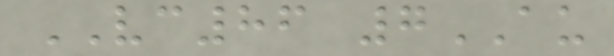VC86 7AU
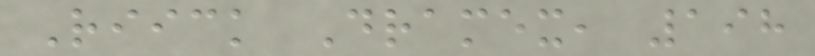Riick Dramex, 198
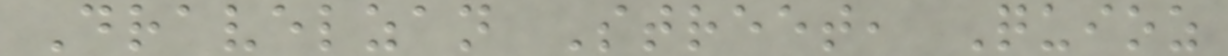Dravelzan Street, Quioz
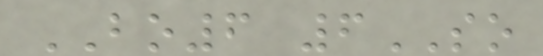BO6 6SO
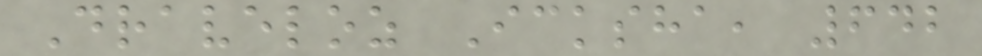Draveloz Icksha, 642
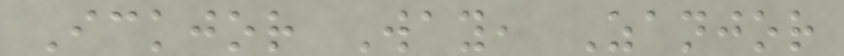Ickjor Way, Zanjor
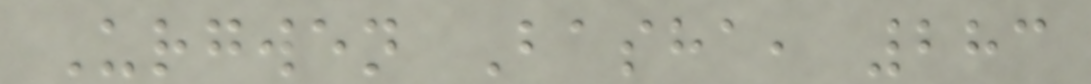Urgwen Basha, 283
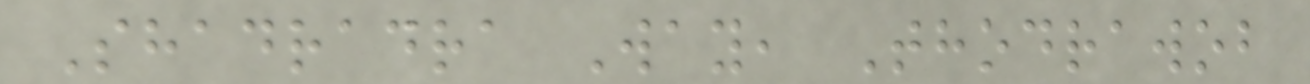Shadradra Way, Thodrawob
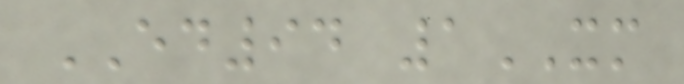ED94 1XM
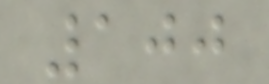100
